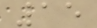15
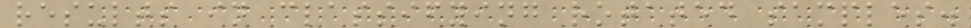results in classifying rotated samples.
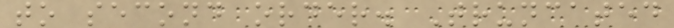to second order. Truncated
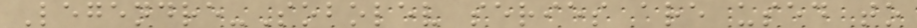Legendre-Sobolev series are used to
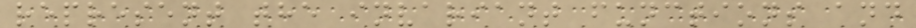represent the invariant functions and
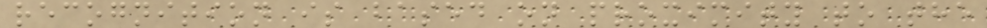recognition is based on proximity to the
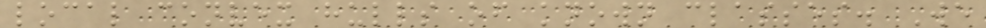local convex hulls of known classes. We
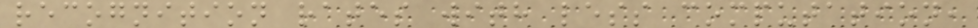recognition rates with less computation,
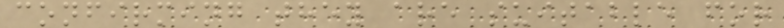confirming they are suitable for
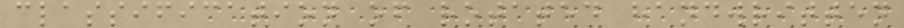classification of rotated handwritten
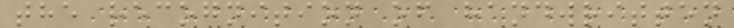the recognition of handwritten
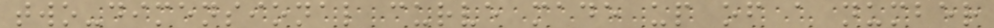two-dimensional curve made up of a number
